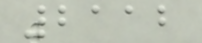2112
